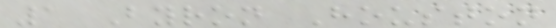1 Byron Houston
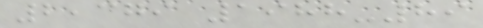2,379 1988-89
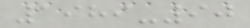1989-90
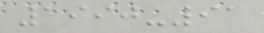1990-91
